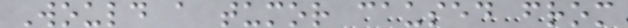Would a tumor caused from
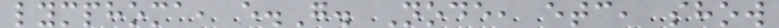lymphoma, e.G. Node, etc, show
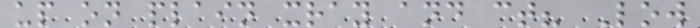up on plain xray and ct? Low
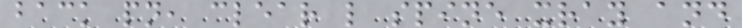back pn, clear l spine xray and
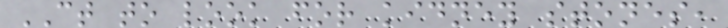CT to look for kidney stones,
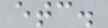etc.
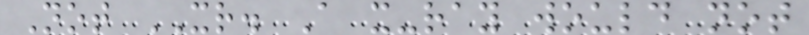Not XR. A x-ray would not
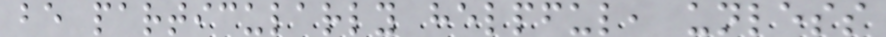be particularly helpful, unless
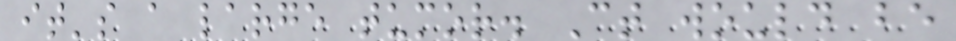it's a large tumor. Ct would be
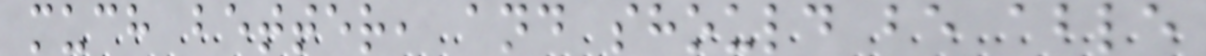much better, and should be able
